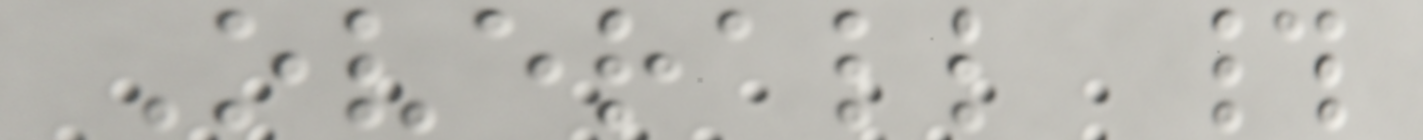Overall #
